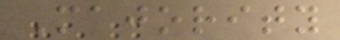Majority
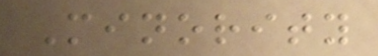Minority
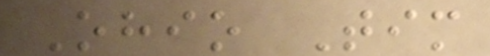Ohio Tim
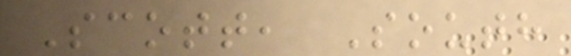Scott, South
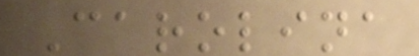Carolina
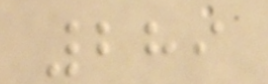289
